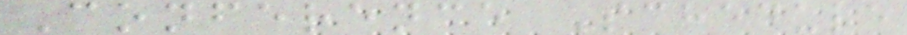Conference Schedule
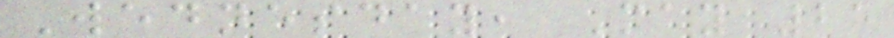Wednesday, May 25
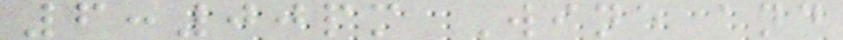6:00pm Wine and
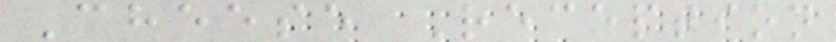Cheese Reception
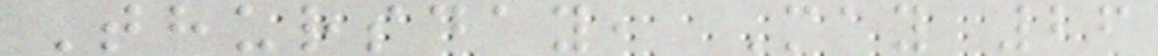Thursday, May 26
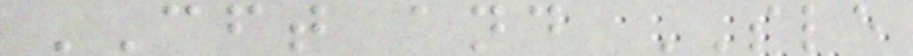CFT and SLE
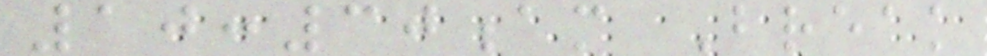10:30am Break
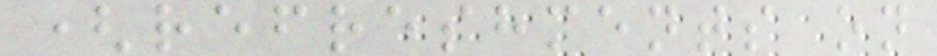(refreshments on
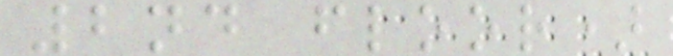2nd floor)
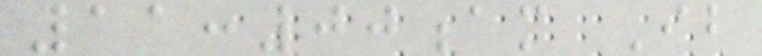11:00am Ib
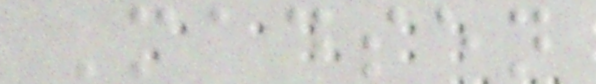Madsen
